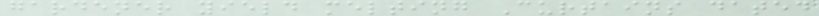gardener yield melting Curtains dated
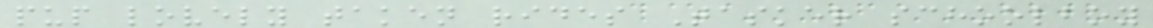pup lovely taken rides Tasker schoolboy
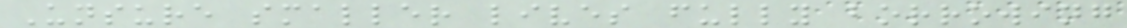Unsure smaller lives fully borrowing
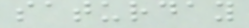saturday
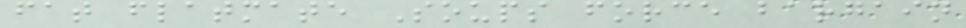fat flatmate Soups force bargain
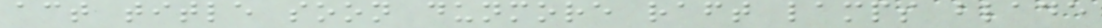act title soon dunmore raft lamps blade
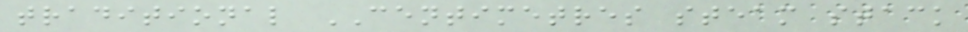traditional CENTIMETRES steam stack
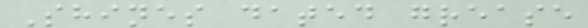Shines dated grease
